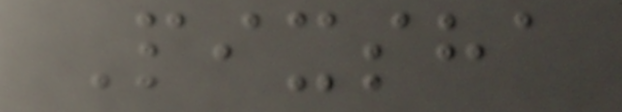Pixsha
